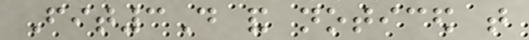Fit3D and noticed that
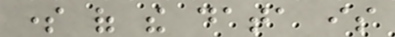some of the data is
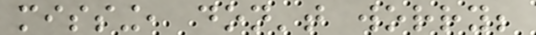missing, don't worry;
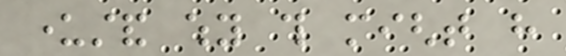understand why this might have
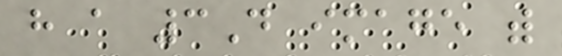have a 3D image with
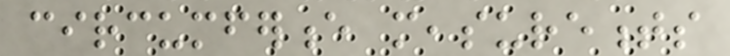circumference measurements
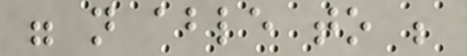were not able to be
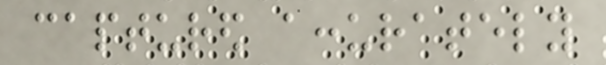captured accurately
